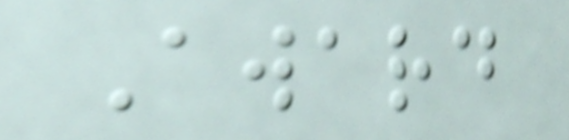Award
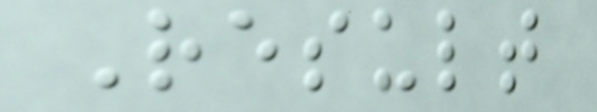Result
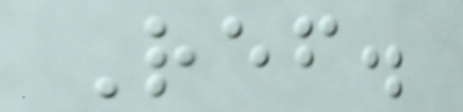Ref.
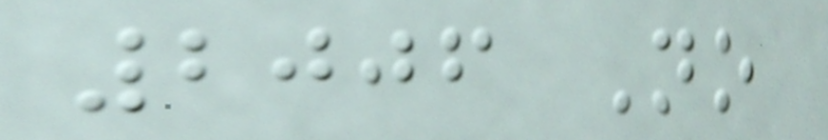2006 No
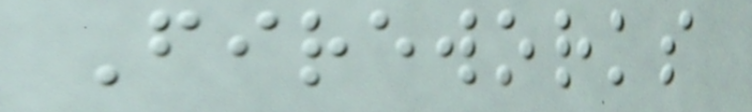Fireworks
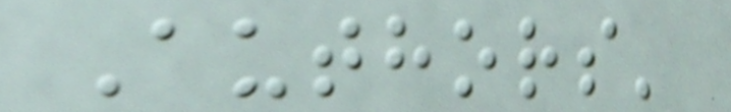Authors'
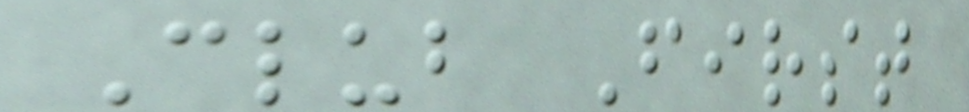Club First
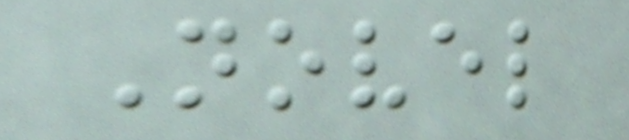Novel
